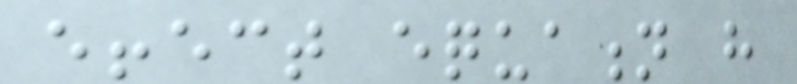effect equation have
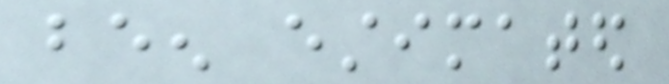been estimated
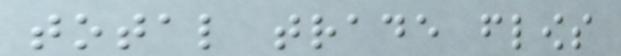total trade flows
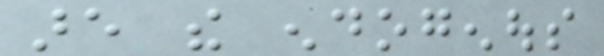are the endogenous
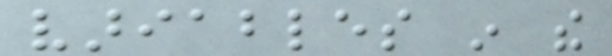variables in the
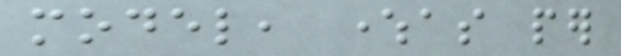model, whereas per
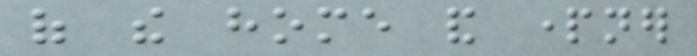of the home and partner
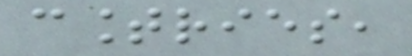countries,
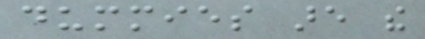dummies are the
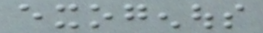exogenous
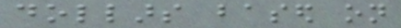dollars based on
